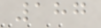187
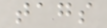tags
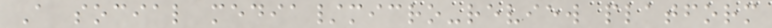A social media/micro-review platform
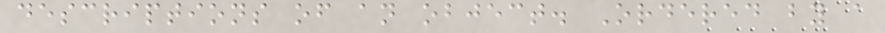descriptions of an object. Ordered by a
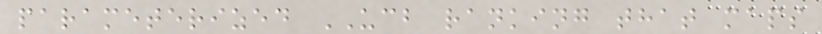parameterized UCB ranking that maps
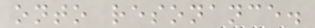onto resonance.
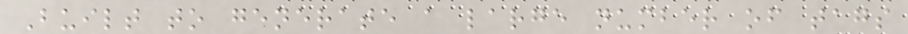Built to generate a large number of tags
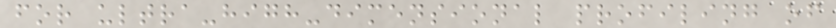for ultra-high-dimensional profiling of
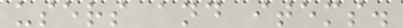users and items.
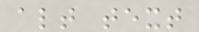alt text
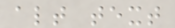alt text
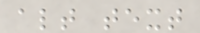alt text
